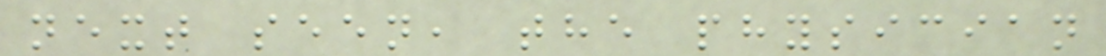next seen, the physician
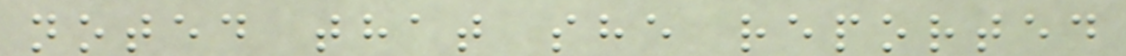noted that she reported
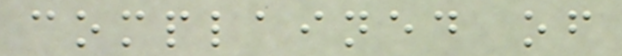complained of
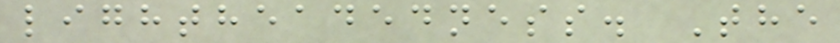lightheadedness. The
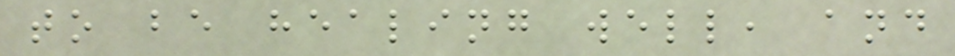to be healing well, and
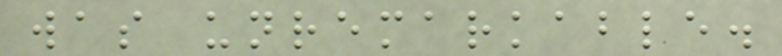was unremarkable.
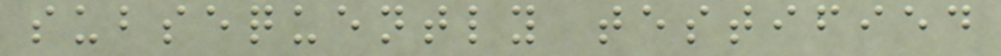subsequently testified
